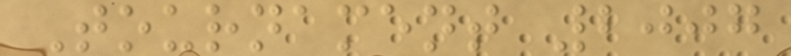Tournament 2007
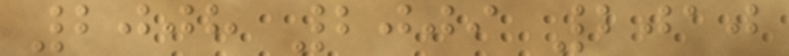2008 2009 2010
